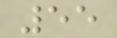55
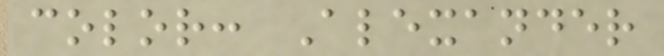color: Alexander
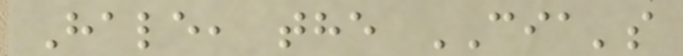Hale, the CIA's
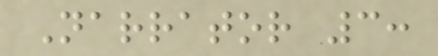Narrator 3:
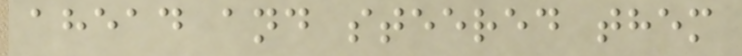ahead and steered them
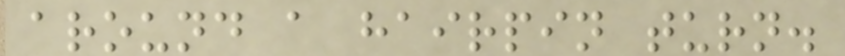around a hairpin turn.
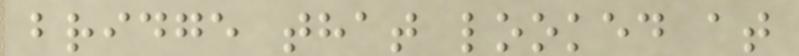bridge that looked at
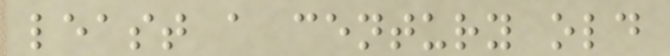least a century old
